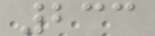233
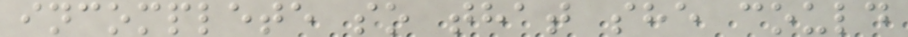incomplete so that she could
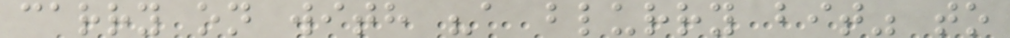carry on with "a blurry bit" to
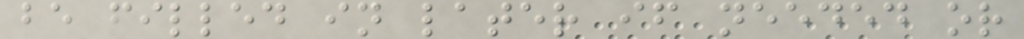be filled in later if needed or
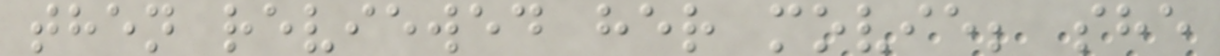then reviewed her movie; she
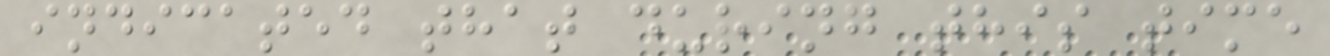indicated that during this time
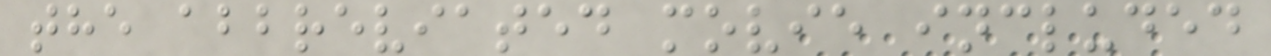the abbreviated movie included
